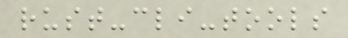rust-cli-tools
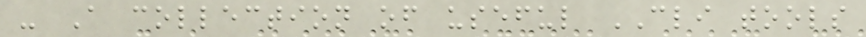- A collection of useful CLI tools
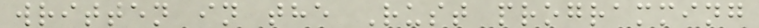written in the Rust programming
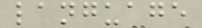language
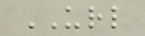URL
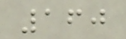160
